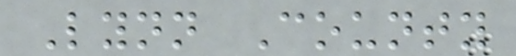Lynn County
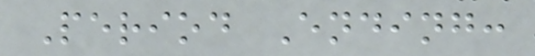Period Ending:
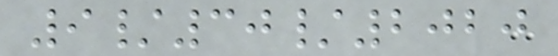9/30/2020
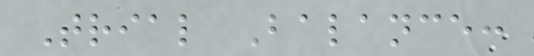Trial Balance:
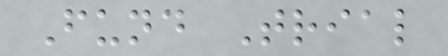Fund Trial
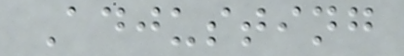Adjusting
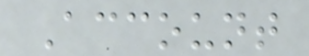Account
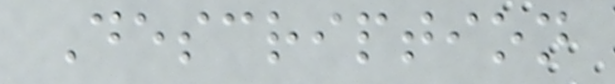Description
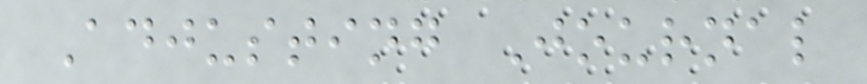Adjusting Journal
